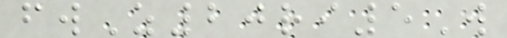fwZ20ri5W
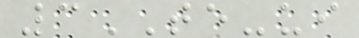3TE-ui
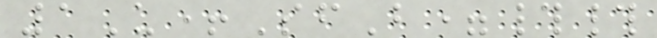1U+SfB=##
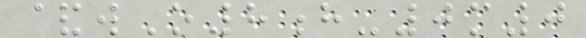&wO8h-0m0
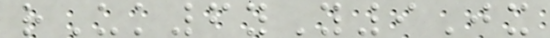rUk6yY9Jx
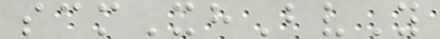scmXhBvY
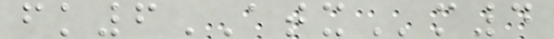fk6ATXm4
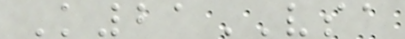K21VSA
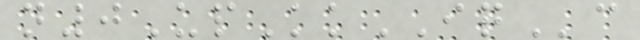n0UpKkIQc
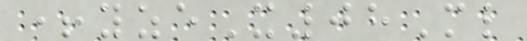+yzeX08Ml
